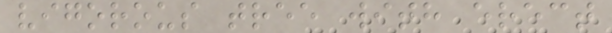vigorous tree with erect
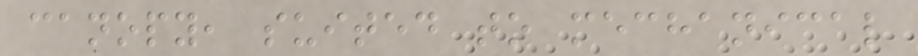canopy, suited to mechanical
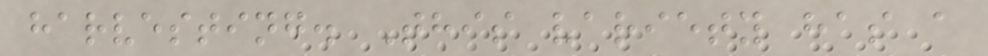harvesting. This variety has a
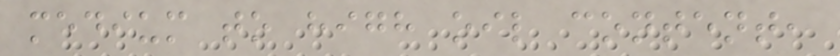medium to high oil content,
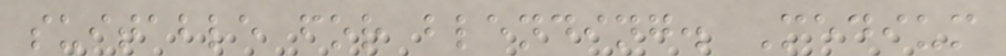suitable for blending. Medium
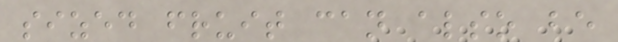sized fruit can also be
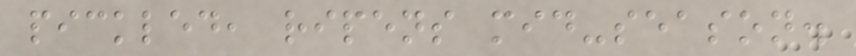pickled, ripens mid-season.
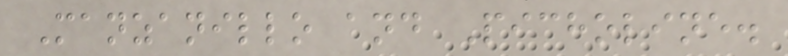Manzanillo and Picholine.
